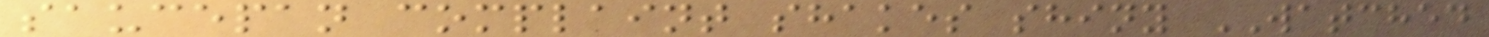saucepan complaint shakes shiny WATCHED
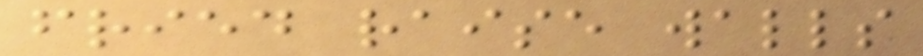fried raise walls
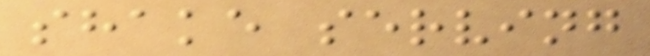shake serving
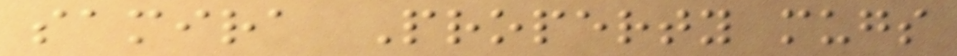samira Property mugs
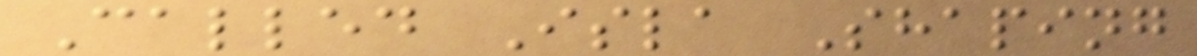Called Isla Shaping
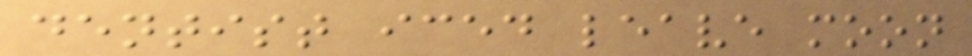dentist iced leave moon
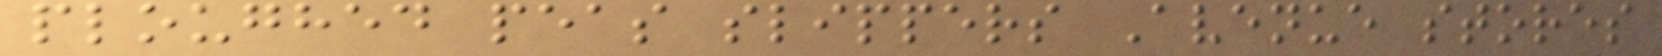ploughed peas slippers Avenue stores
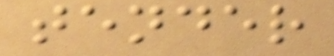tender
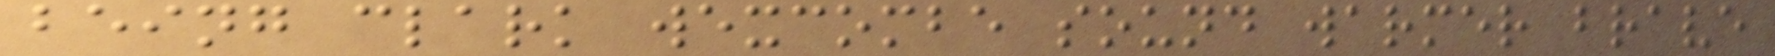being clark wexcombe sound warmer brave
